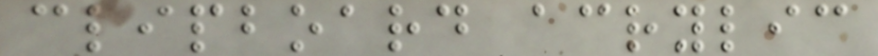clipboard acrylic
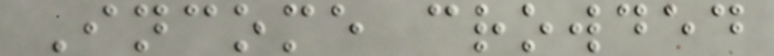Income crowded
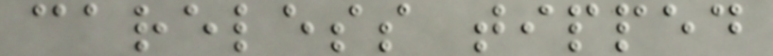careless tipped
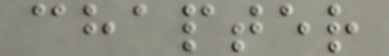chapter
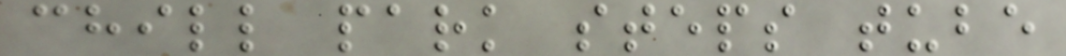chill park steps tube
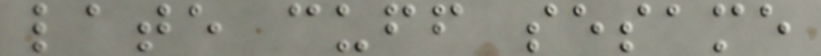late cuff sesame
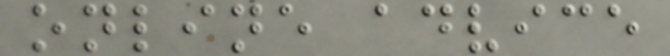online advice
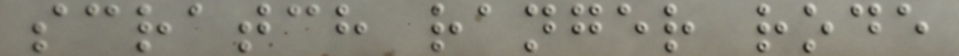scratch ranger rode
